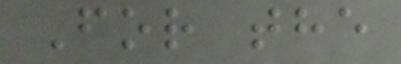For the
